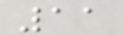11
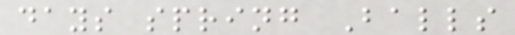days spring Balls
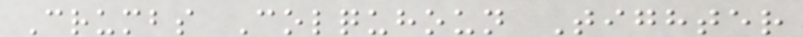Crumbs Colquhoun Tighter
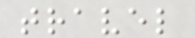travel
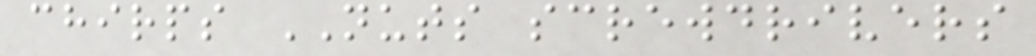chirps NUTS screwdrivers
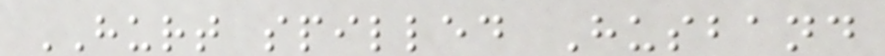HURT spilled Husband
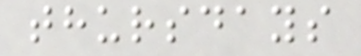thursdays
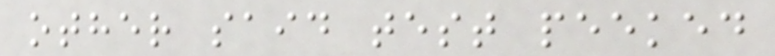other said test peeked
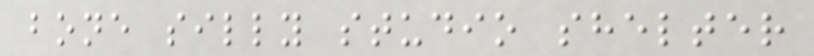bone silly studio shelter
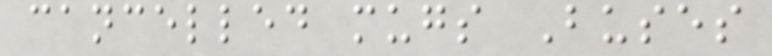cancelled mugs Buses
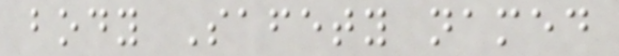body Safety named
